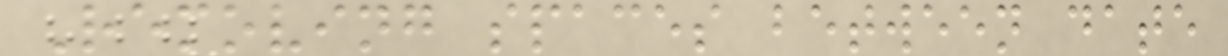Removing spaces between date
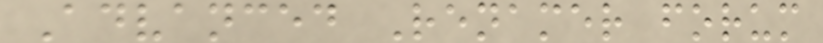Advanced Renamer forum
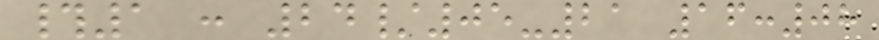#1 : 24/05-21 16:08
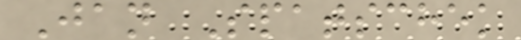Jan Spatschek
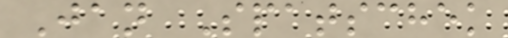Jan Spatschek
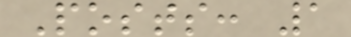Posts: 1
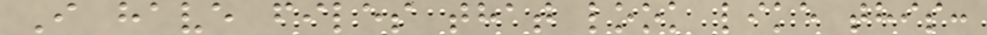I have files that look like this:
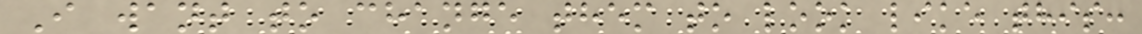I want to change them to look like this:
